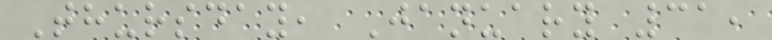Thursday, January 31,
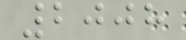2008
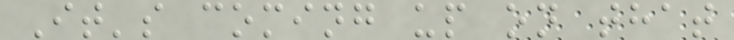It's coming up on that
